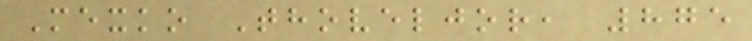Mexko Thoveljor, 875
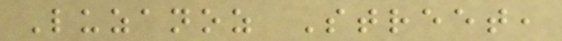Luzanoz Street,
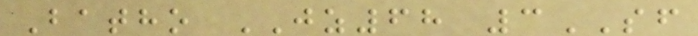Batho JZ68 3SF
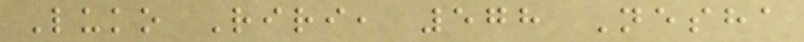Luko Riri, 578 Nesha
